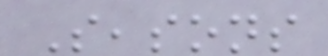Seasons
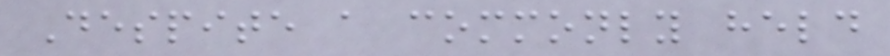Despite a commonly held
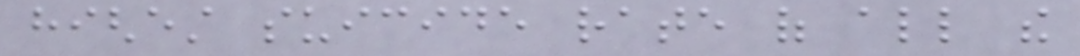highest suicide rate of all the
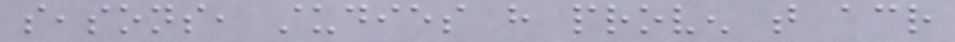seasons, studies have proven that across
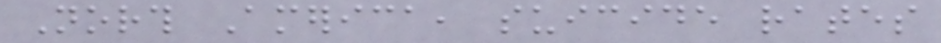North America, suicide rates
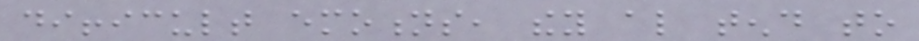difficult emotions, they also tend to
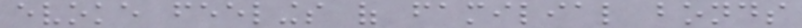evoke feelings of familial bonds
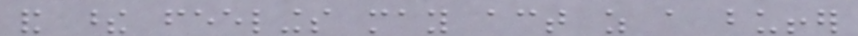and these feelings may act as a buffer
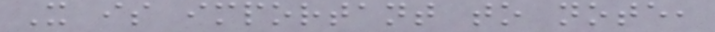It is important to note,
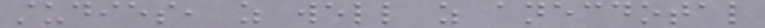studies, as well as anecdotal
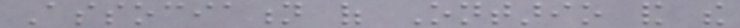Association of Ontario and the
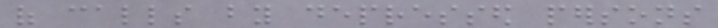of calls by depressed persons
